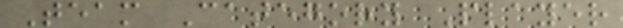Team Category Player
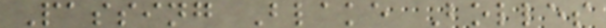Passing Blake Bolles
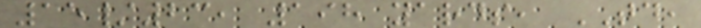15/23, 198 yards, TD,
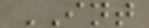INT
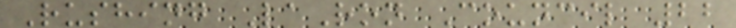Rushing LaRon Council 22
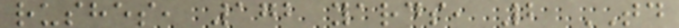rushes, 172 yards, 2 TD
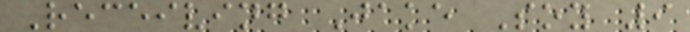Receiving Jake Soy 9
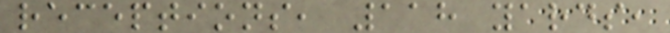receptions, 118 yards,
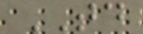TD
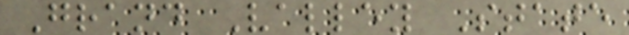Grand Valley State
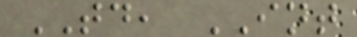TD, INT
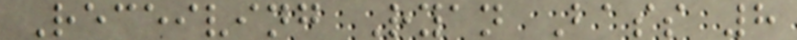Receiving Ryan Bass 8
